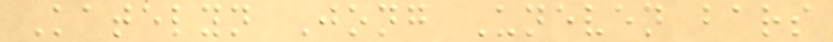Katelyn Jong Uneven bars
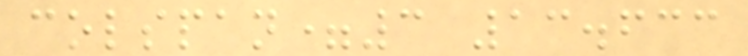colspan=3 13.633
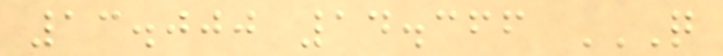13.000 14.366 Q
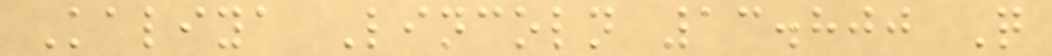Kaliya Lincoln 13.800 Q
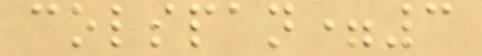colspan=3
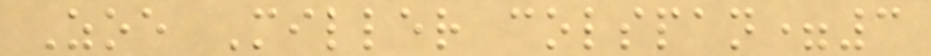Zoe Miller colspan=3
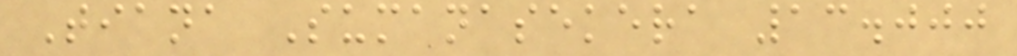Tiana Sumanasekera 13.000
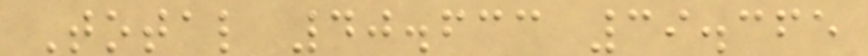Total 40.633 39.365
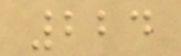224
